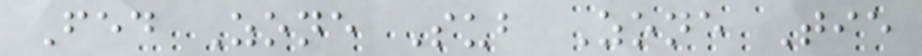Fed Zone Sub Zone Tie
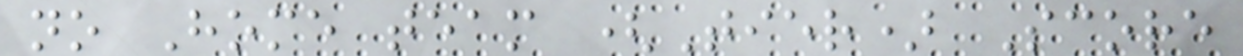no Home team (Tier) Score
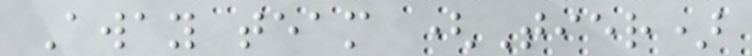Away team (Tier)
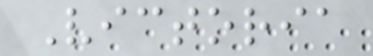Victoria
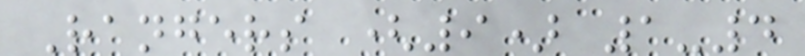Rangers (9) 1-4
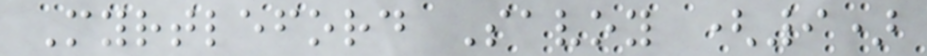Myrtleford Savoy (9)
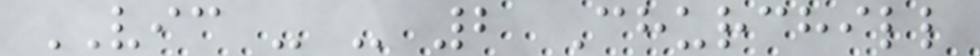VIC - - 2 Churchill
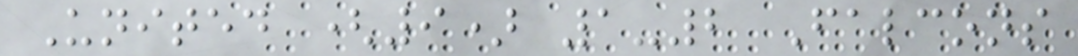United (9) 1-2 Falcons
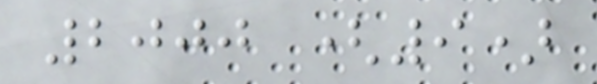2000 (9)
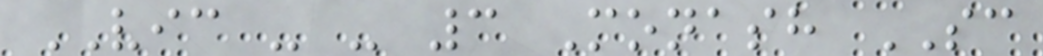VIC - - 3 Monash SC
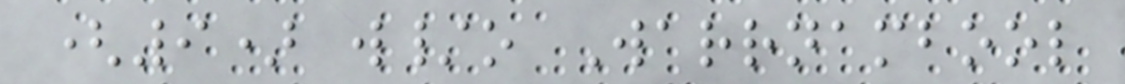(9) w/o Warrnambool
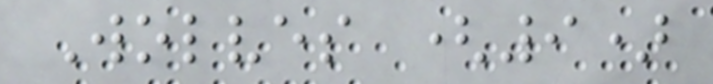Wolves (9)
